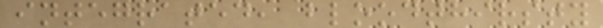integrated, bloodthirsty
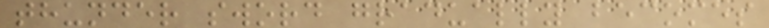thunder sword gradually becomes
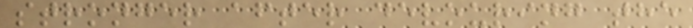stronger after devouring the
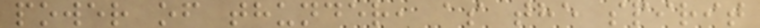power of thunder, as the spirit
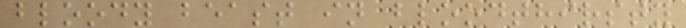bloody beast in bloodthirsty
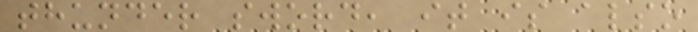thunder sword, it is also
